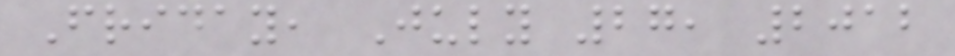Friday, July 27, 2012
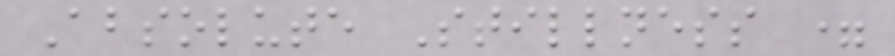Absolute Stillness =
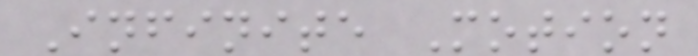Infinite Motion
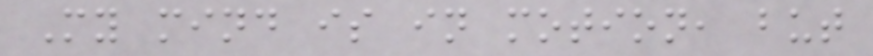My mind is in motion, but
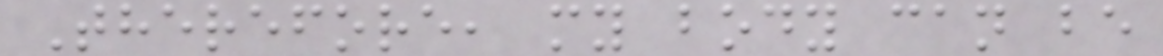Therefore, my body can be
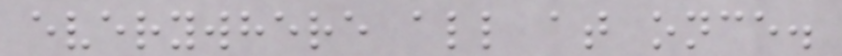everywhere all at once.
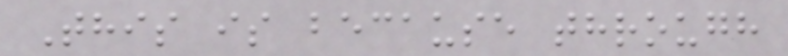This is because through
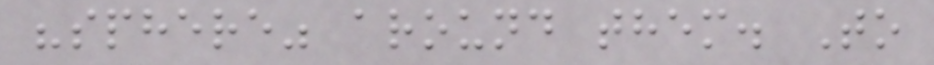"sphere" around them. To
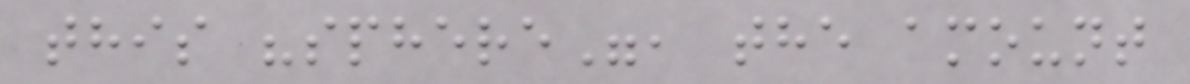this "sphere", the amount
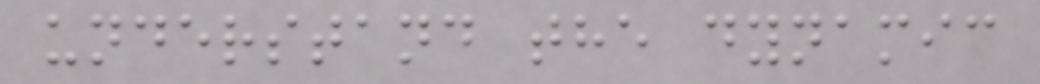understand the dynamic
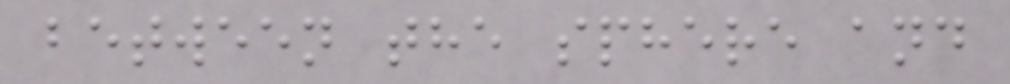between the sphere and
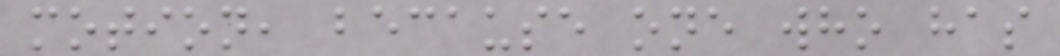motion, because one who has
